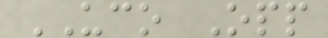UCO Opp
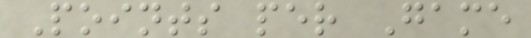Points per Game
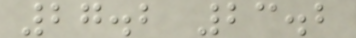27.2 23.2
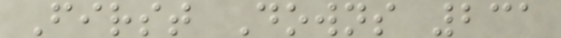First Downs 231
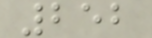252
